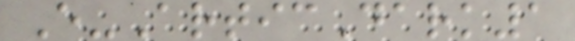E-ArticDark1
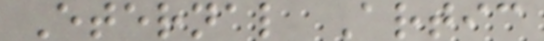Eternal Artic
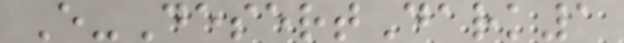E-DesertDark1
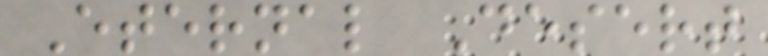Eternal Desert
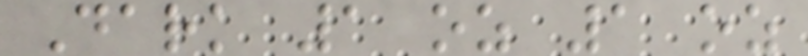Dark 1 oz 1 oz
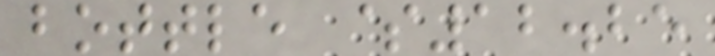bottle $12.25
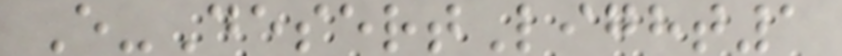E-DesertLight1
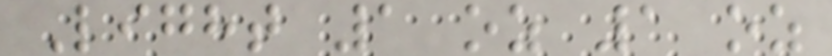Light 1 oz 1 oz
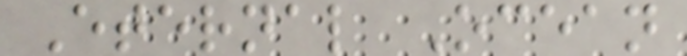Eternal Ocean
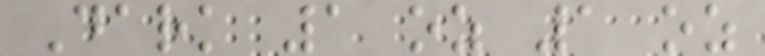Dark 1 oz 1 oz
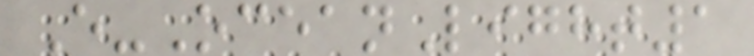E-OceanLight1
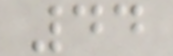44
